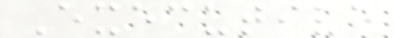Executive
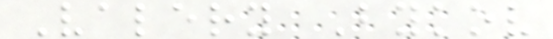Valery Bykov
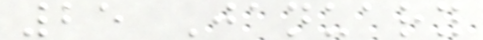25 January
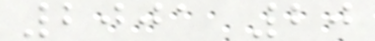2001 20
